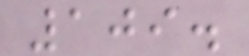109.
